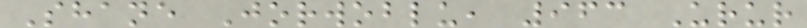Shane Jorwoblu, 963 Urur
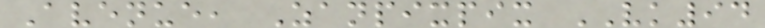Avenue, Zanpixpix VK94
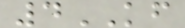4KF
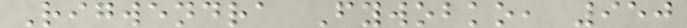Rigwendra Fywobko, 950
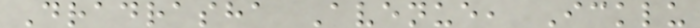Dradrasha Avenue, Icklu
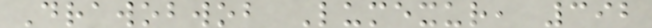Drawobwob Lumexur, 392
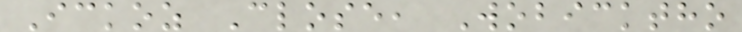Ickoz Close, Wobicktho
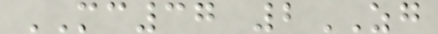MC37 2ZG
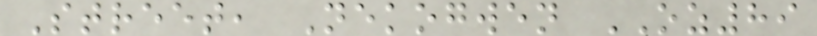Street, Nekogwen OZ89
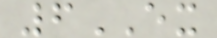6EX
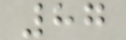87
